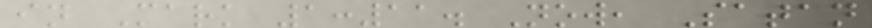in Mark 1:11. Now, Satan
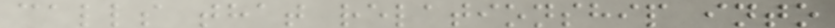calls that relationship into
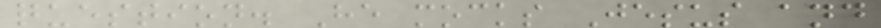question. He mocks Jesus and
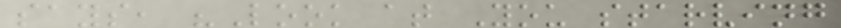says, "Look at You starving
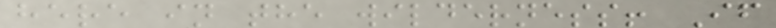here in the wilderness! If
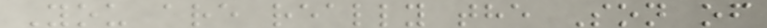You are really the Son of
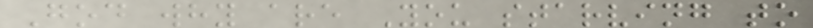God why are You starving to
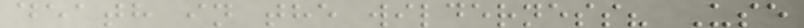death in the wilderness? Use
